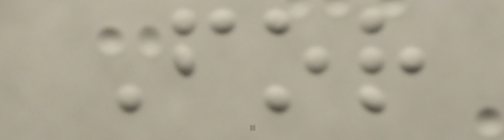For
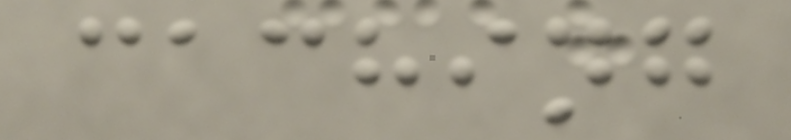caching
